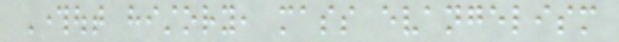Throughout history, mass evangelism
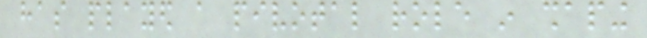has played a pivotal role in shaping
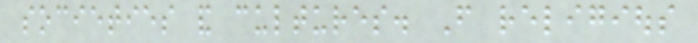societies and cultures. From religious
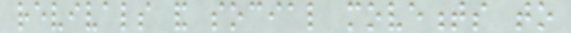revivals and social movements to
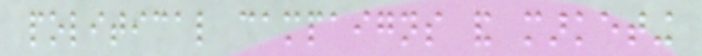political campaigns and marketing
